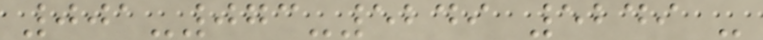001-073-5249 5249 -
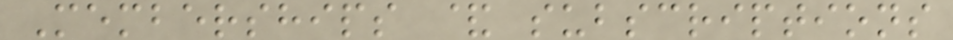Memberships & subscriptions
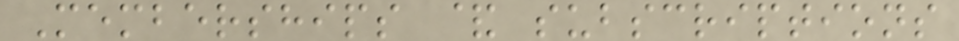Memberships & subscriptions
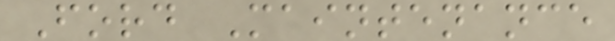Ford Maintenance
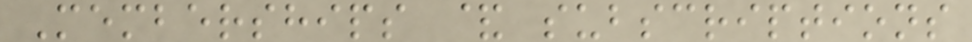Memberships & subscriptions
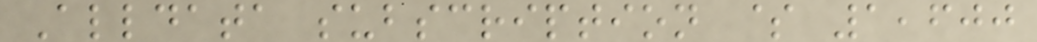Alldata subscription $ 1,600
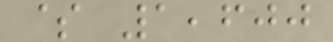$ 1,600
